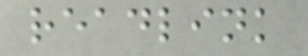readlink
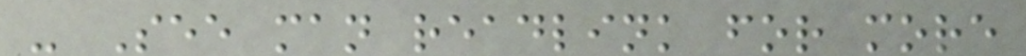- See man readlink for more
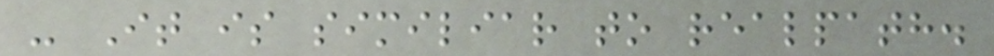- It is similiar to realpath.
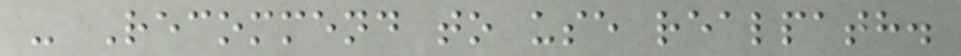- Recommend to use realpath.
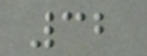32
